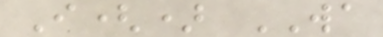I() WA
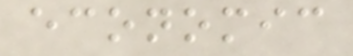economic
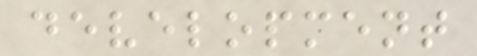development
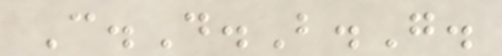C.D.B.G.
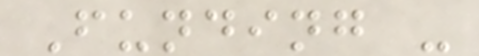Funding -
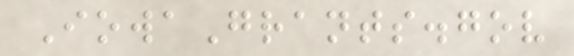IowaGrants.gov
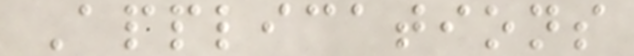Applications
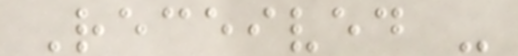Received -
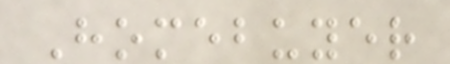Homebuyer
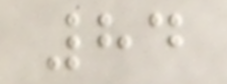84
